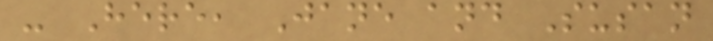- Here, Jane and Susan
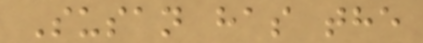Susan has the
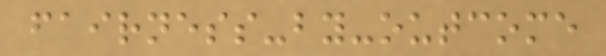fairness-by-outcome
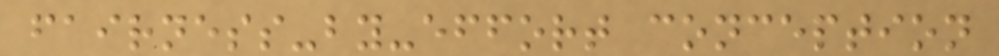fairness-by-effort conception
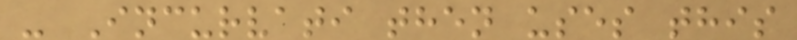- Incurvati then uses this
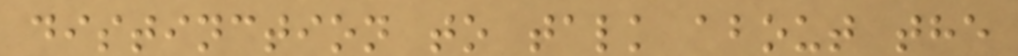distinction to talk about the
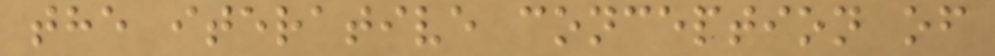the iterative conception of
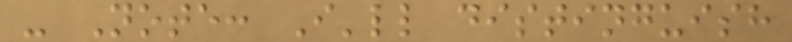- Note: I'll distinguish
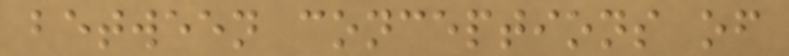between conceptions of
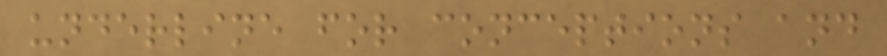underline for conceptions and
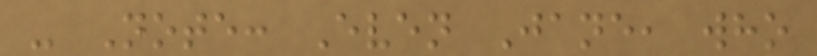- Note: Even Jane, who
